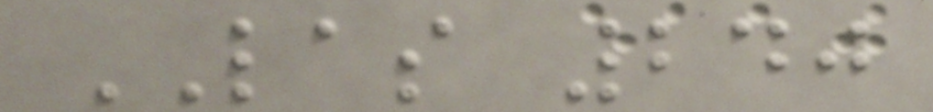LAS 240
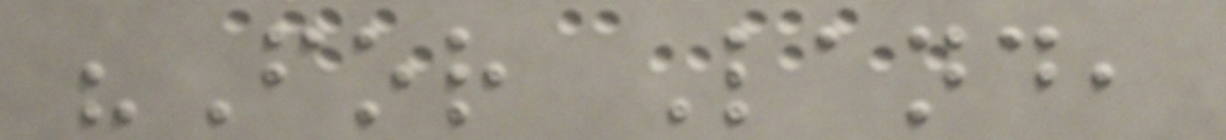"For Land,
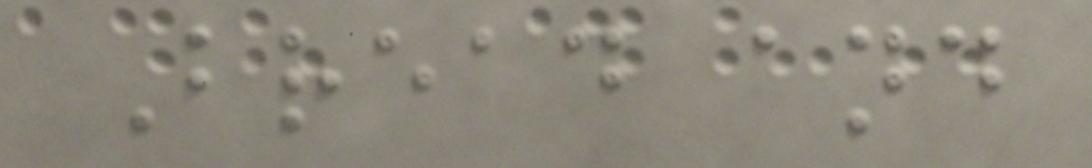Bread and
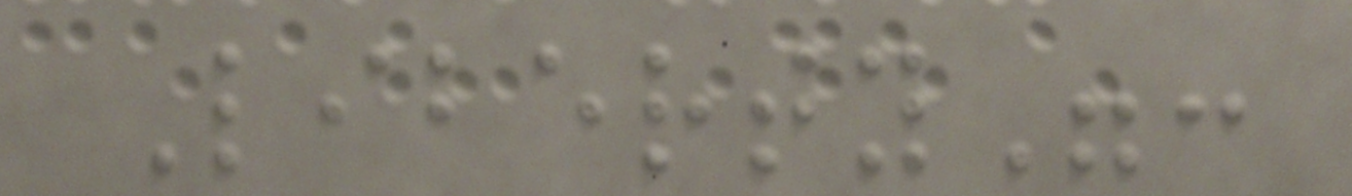Liberty":
